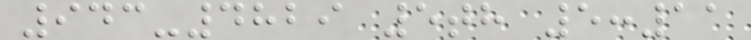943-4829 5th 5:11
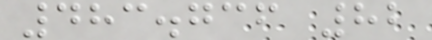483.736 82
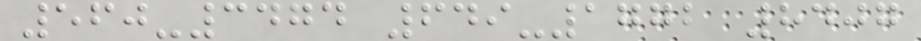560-3474 649-1772 8407
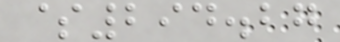$294.27
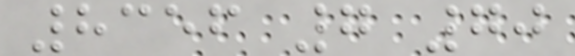8356 7 70
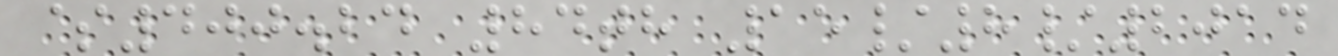$400.24 84th 15/8/2014
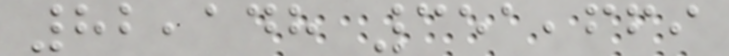82,148 351,669
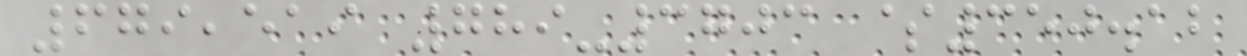679,519 789-3703 $350.12
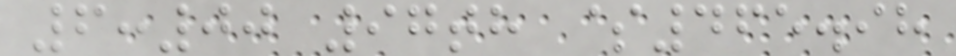6:00 97th $465.98
